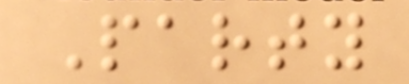Party
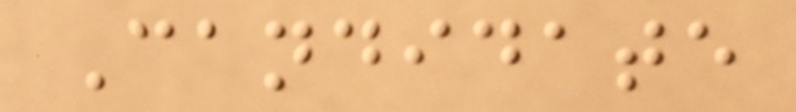Candidate
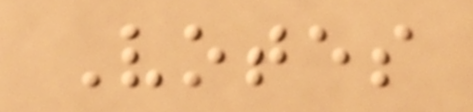Votes
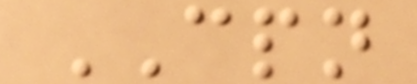CPN
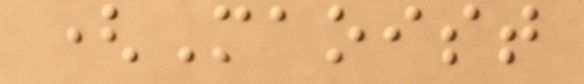(Maoist
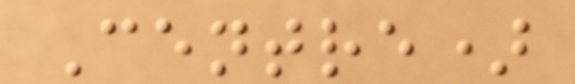Centre)
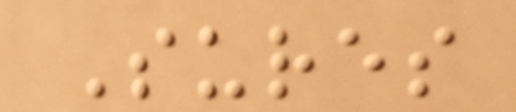Sures
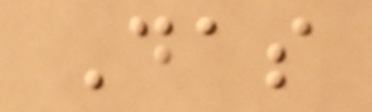Das
